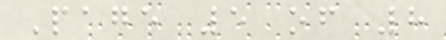Page 5 of 8
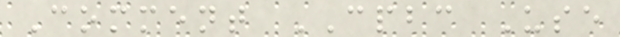Comment CPBC Use
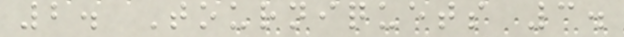2. Tourniquets 3.
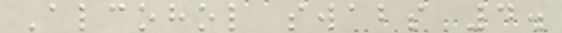Alcohol swabs 4.
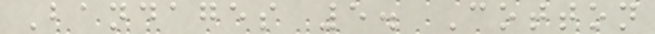Bandages 5. Cotton
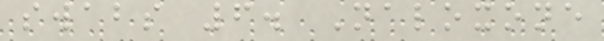swabs 6. Naloxone
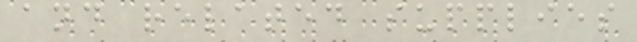and related supplies
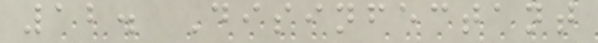12. Disinfectant
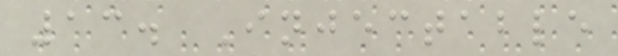13. Injectable
